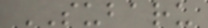SUBARU
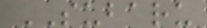SUBARU
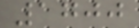1700
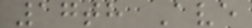17th Ave
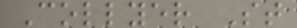Collyer St
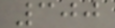300
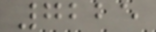7225
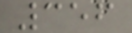356
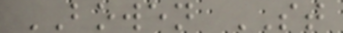BOWEN ST
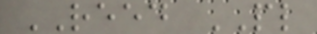REED PL
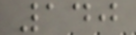140
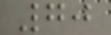70
